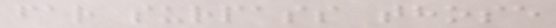far surpass those
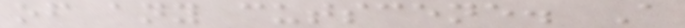of any cutscene. A
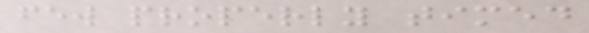few properly timed
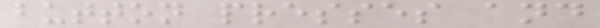button presses and
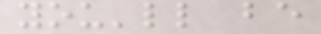you'll be
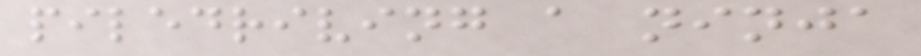piledriving a ninja
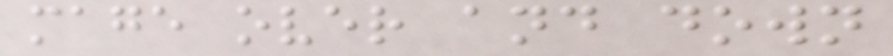mage over and down
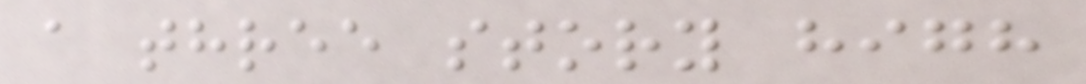a three story high
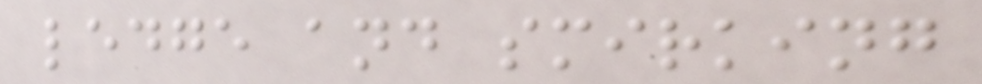ledge and smirking
